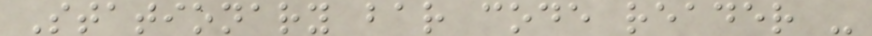Stationary bar code reader -
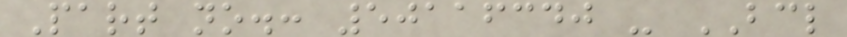Part no.: 50116340 - BCL
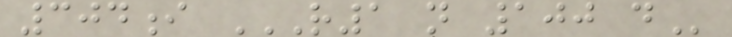304i R1 N 100 D
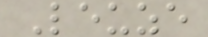Leuze
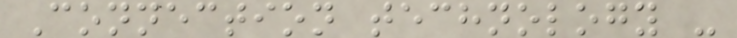Connection technology -
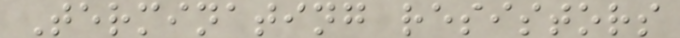Terminating resistors
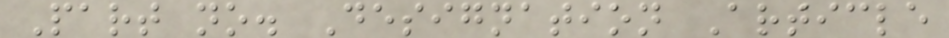Part no. Designation Article
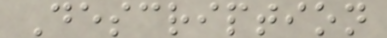Description
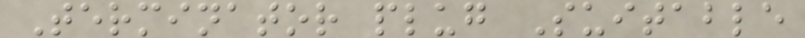Terminator plug Suitable
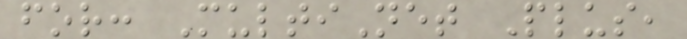for: MultiNet Plus,
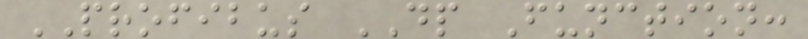PROFIBUS DP Function:
